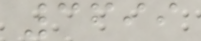3699
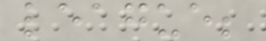league;
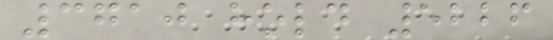3710 hold 5226
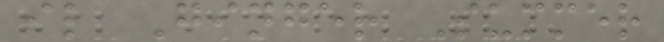il Ginger Summer
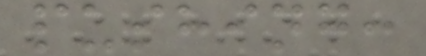pushing:
